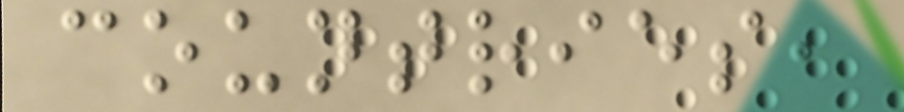countries,
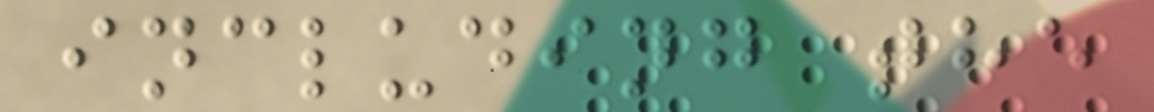including the
